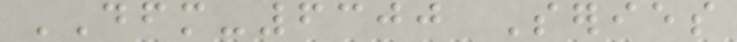DFM-6300 Series
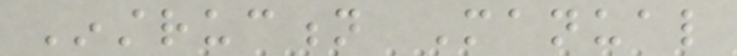Instruction Manual
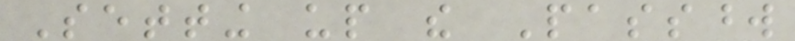Setting up the Password
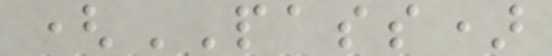(PASS)
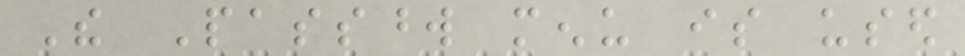The Password menu is used
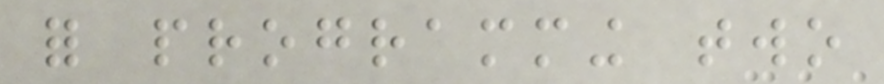for programming two
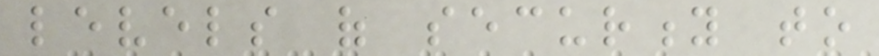levels of security to
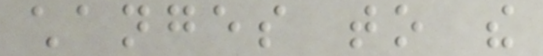changes to the
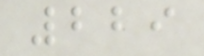229
